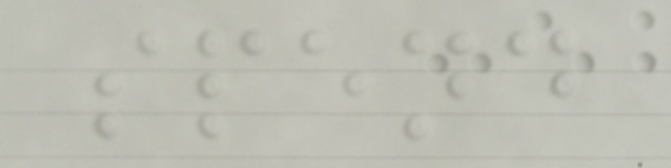spend
